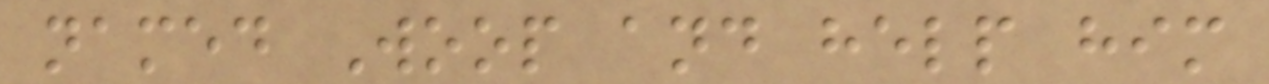named Woop and help him
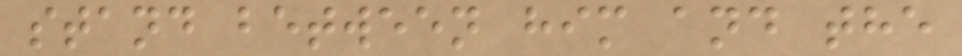stand between him and the
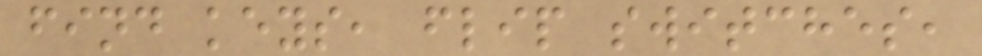find keys, flip switches,
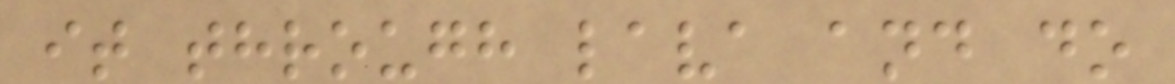it through lava and do
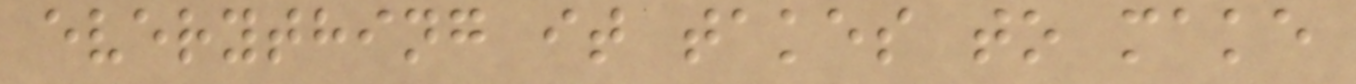everything it takes to make
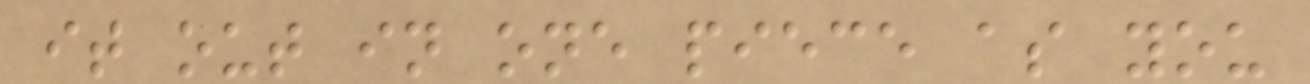it out in one piece as you
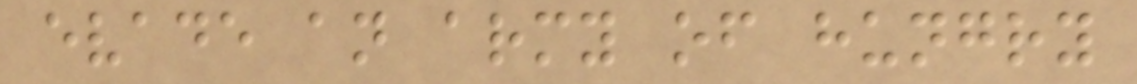evade an army of hungry
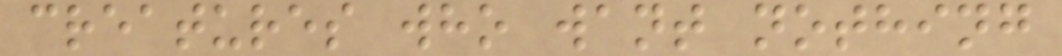creatures who want nothing
